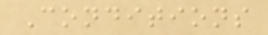Conditions
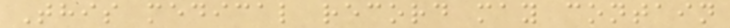This medical record may contain
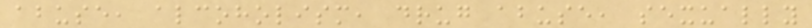abuse, alcoholism, drug abuse, sexually
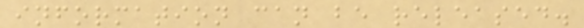information can be released.
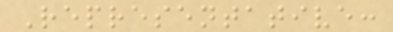Representative:
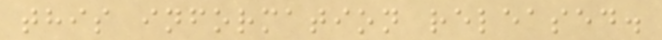this information released.
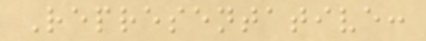Representative:
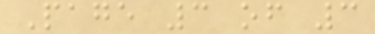Page 3 of 3
